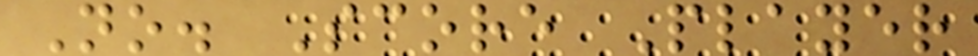No. Score Player
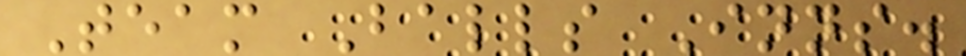Team Balls Inns.
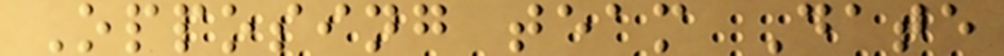Opposing team Date
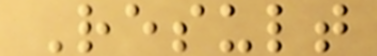Result
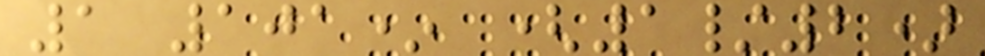1 101* (1/2)
